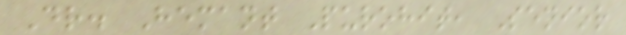Dr. Hemant Purohit, Senior
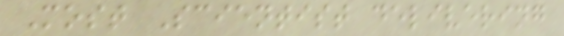Most Scientist delivering
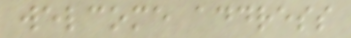welcome address
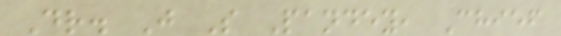Dr. J S Pandey, Chief
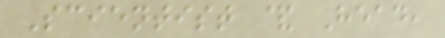Scientist & Head,
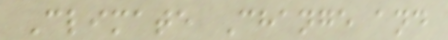Climate Change and
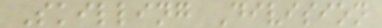Skilling Division
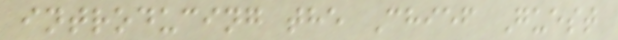introducing the Chief Guest
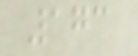173
